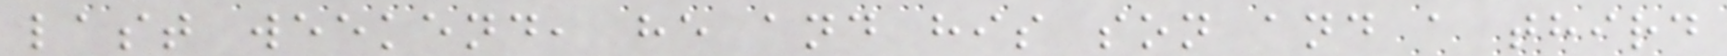last weekend, he and his son and a third
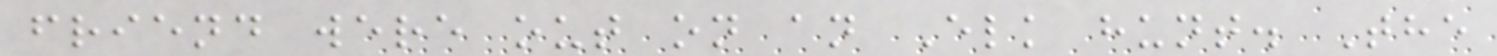friend were out on an Elk hunt. The
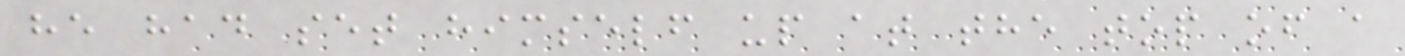he had set himself up at the top of a
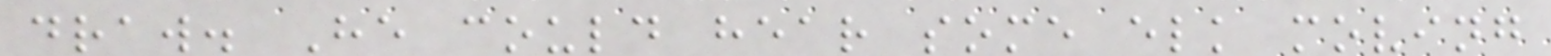draw. He could hear some elk moving
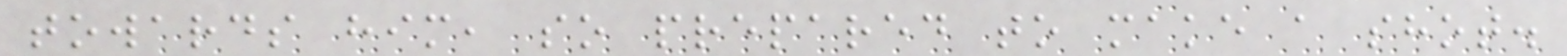towards him, so prepared to make a shot.
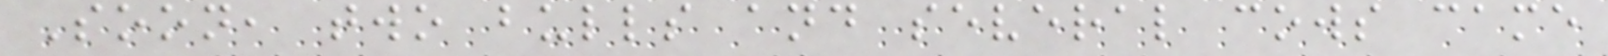Soon, two bulls and several cows came
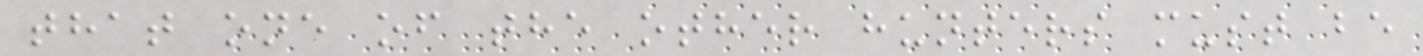that one of the other hunters must be
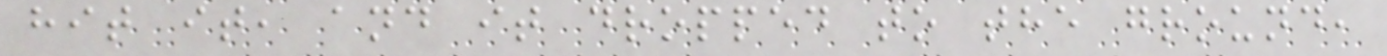hit it, and it dropped to the ground,
